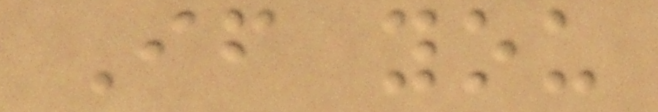If you
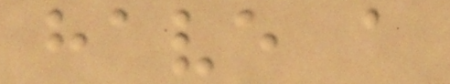have a
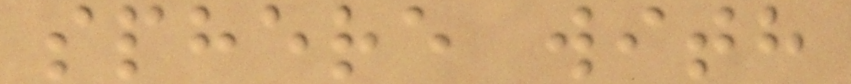sphere with
